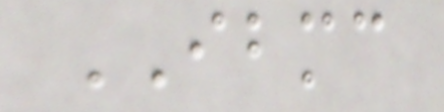IBMC
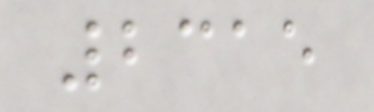2315
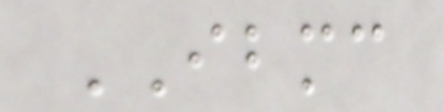IBMC
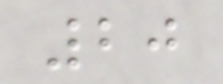20
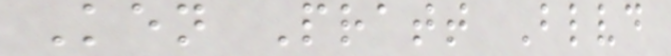Ken Pratt Blvd
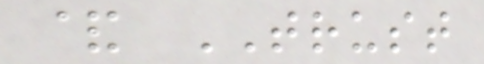& TRUST
